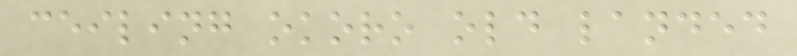ceiling okoro old landed
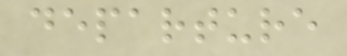departure
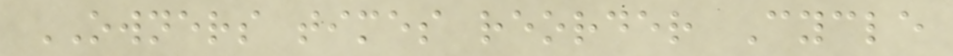OWNERS times reorder Cycle
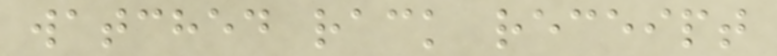watched rack receipt
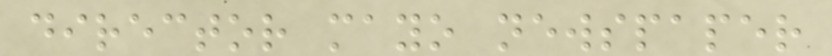director mayo newspaper
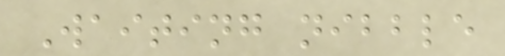Waiting nibble
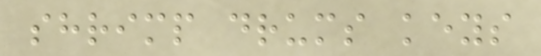shrimp drums keys
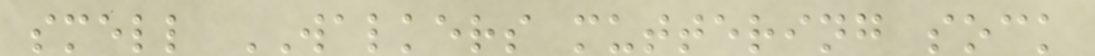smell WALKERS muttering sock
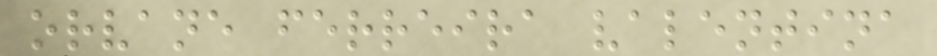orvane ferreira valentina
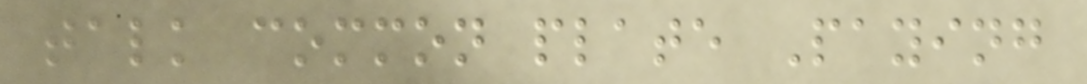talk common plate Paying
